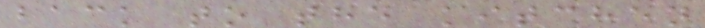back to the kitchen
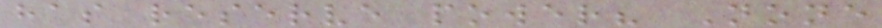has reserve power? None
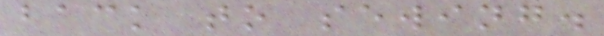back to sewing.
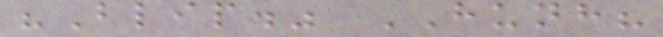"Blip." HUNH?
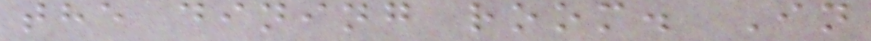the dining room. In
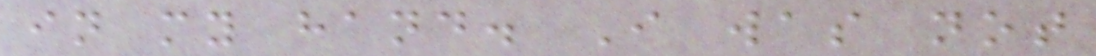in my hand. I was not
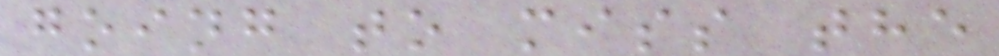going to miss the
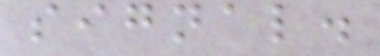signal.
